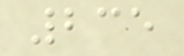235
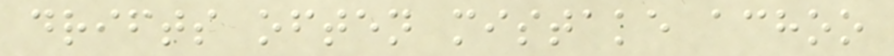drifts often mistake achoo
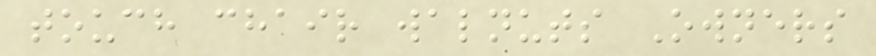touch chair walnuts Owners
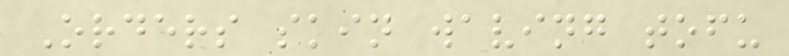Orders skin waving tofu
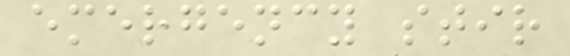emergency stir
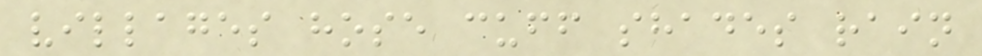villages hose cuff shades rain
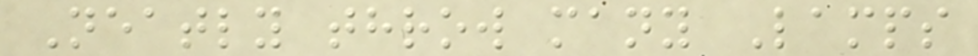Neatly throw many Lamps
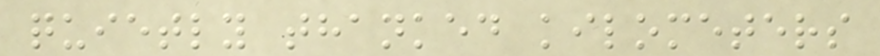quietly thanked kilometers
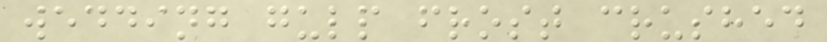wedding gulp frost crushed
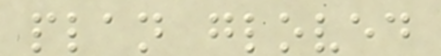plan gloved
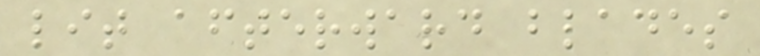lit afterward blades
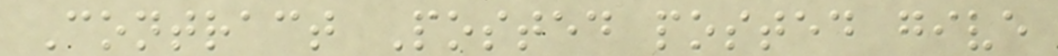Contract Posted posted give
